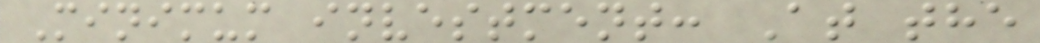Minimum investment: At the
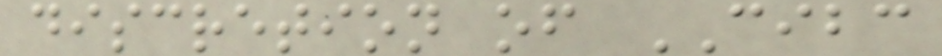discretion of CIBC
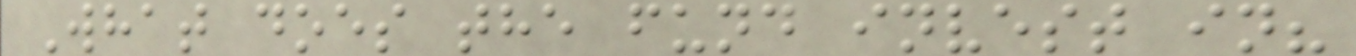What does the fund invest in?
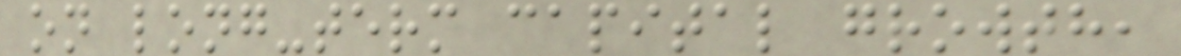on long-term capital growth,
